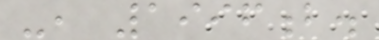-, 1996b.
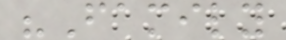"Family
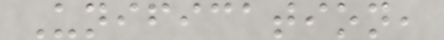Unification,
